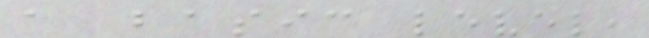a basic level,
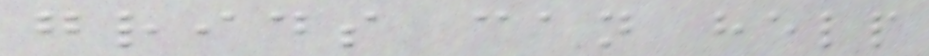grids can help
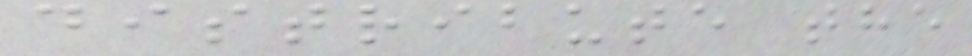distribute the
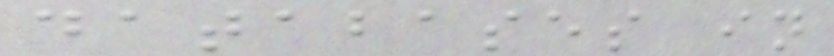databases in
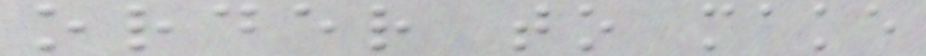order to make
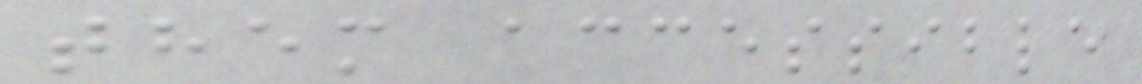them accessible
